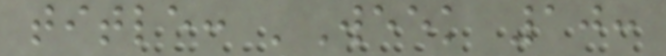title: 'Week 10:
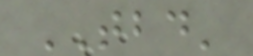TBD'
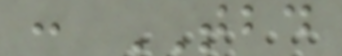: TBD
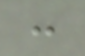:
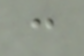:
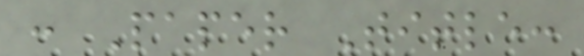: Paper Title:
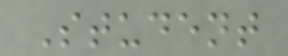Student
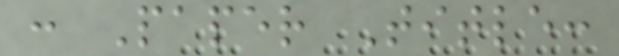: Paper Title:
